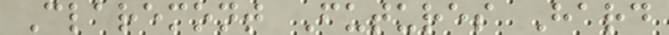Claremont Futures Hard
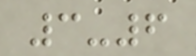3-6
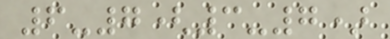6-7(3-7)
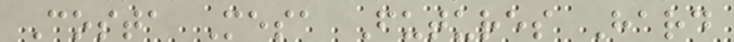Costa Mesa Futures Hard
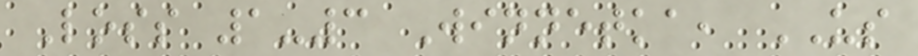Loss 1-3 Winnetka, US
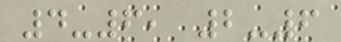4-6, 2-6
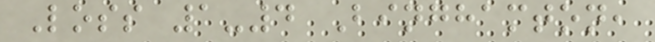Loss 1-4 Binghamton,
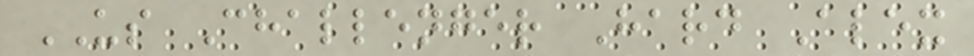US Challenger Hard Alex
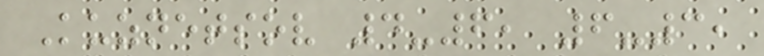Kuznetsov 4-6, 6-3,
